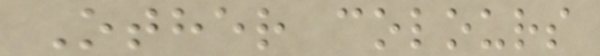Other colours
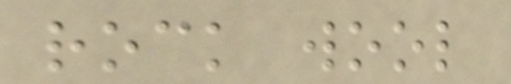rock wool
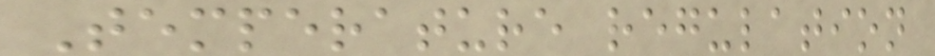Temperature regulation
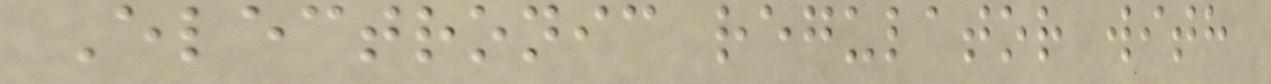Electronic regulator with
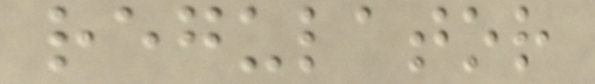regulator
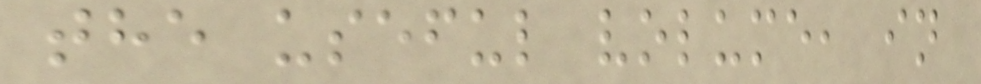the useful volume, in
